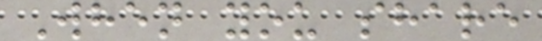When you share
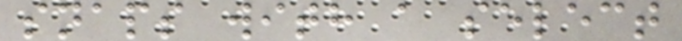snaps with a select
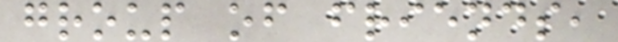group of friends,
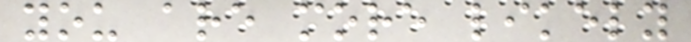you are more likely
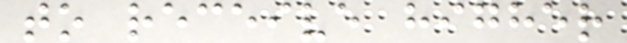to receive higher
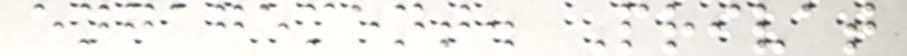engagement. Privat
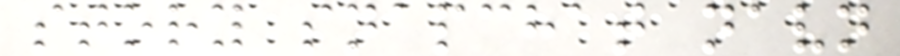story snapchat navn
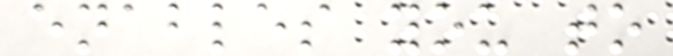enables you to
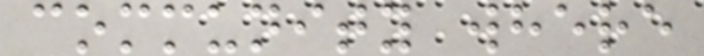community where
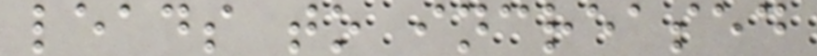leads to increased
